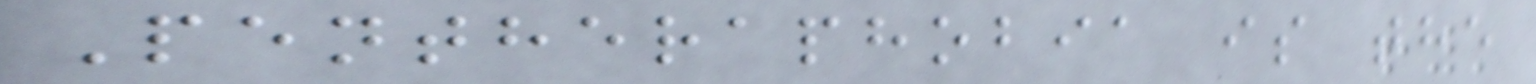Pentheraphobia is the
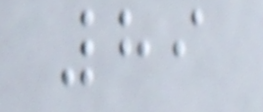89
